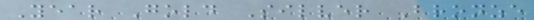Year Gold Silver Bronze
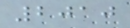2010
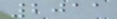2011
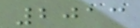2013
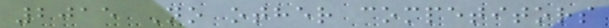2015 No other competitors
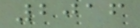2016
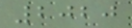2020
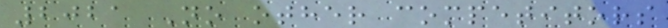2021 No other competitors
